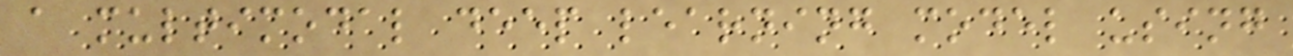a multimodal deep learning model using
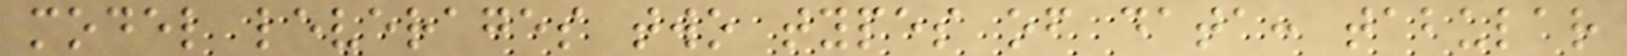model leverages two types of data: tabular
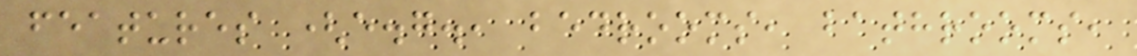features (e.g., bedrooms, bathrooms,
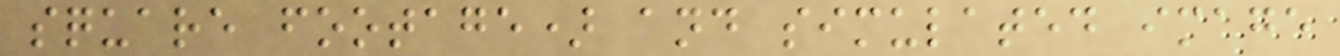square footage) and simulated image
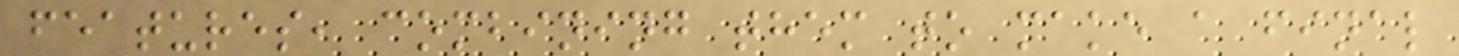features, combining them to make a final
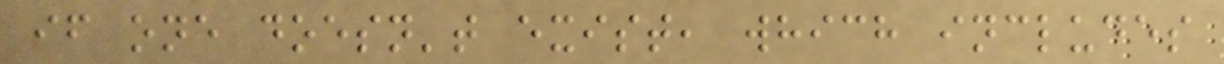if one doesn't exist, which includes
